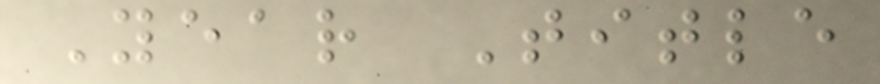Year Title
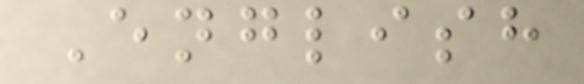English
